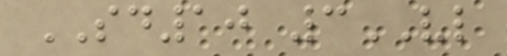SD10 3VL
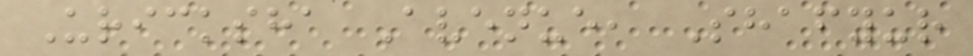Uricksha Avenue, Shafyur
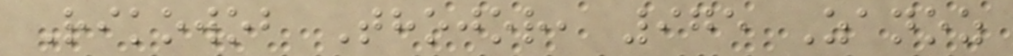Rikowob Thojor, 975 Zanoz
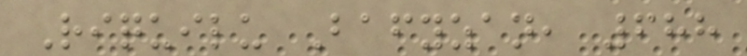Riquilu Bafyzan, 688
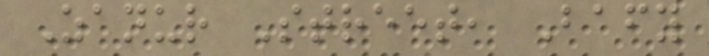Zanur Street, Bafy
